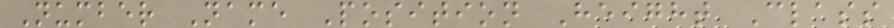Number Name Position Height Class
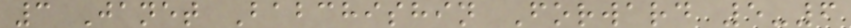3 Janet Babchishin Forward 5-6
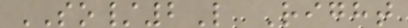SO/2L Right
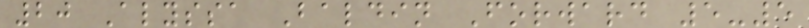20 Alyssa Baldin Forward 5-5
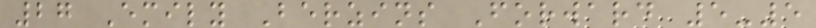27 Emily Berzins Forward 5-5
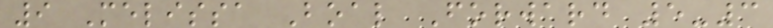9 Melissa Boal Forward 5-3
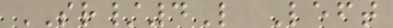SR/4L Left
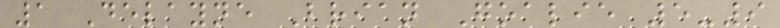1 Delayne Brian Goalie 5-9
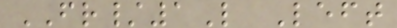FR/1L Left
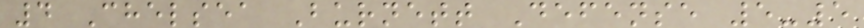4 Chelsea Burnett Defense 5-5
